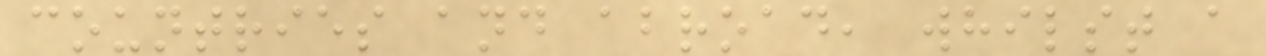countries and abroad, whilst a
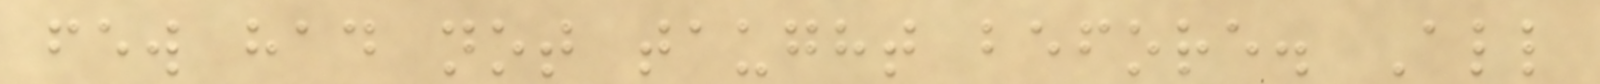few had not taught before. All
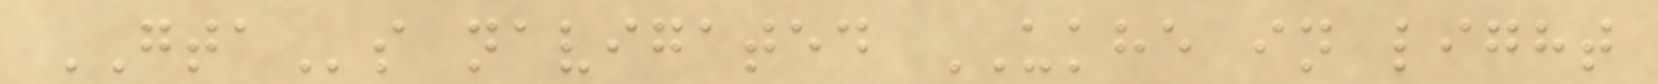GTAs navigated UKHE in light
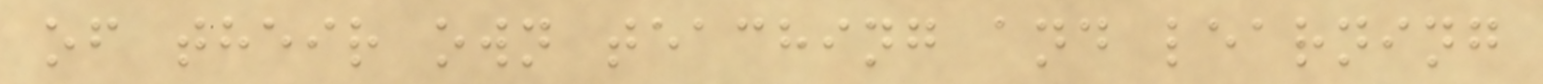of their own teaching and learning
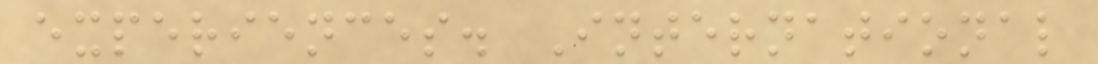experiences. International
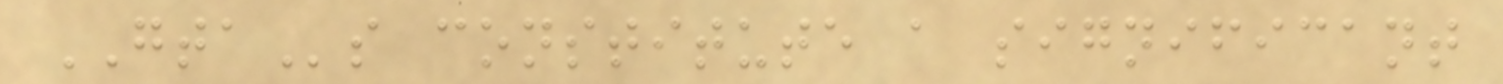GTAs constitute a significant
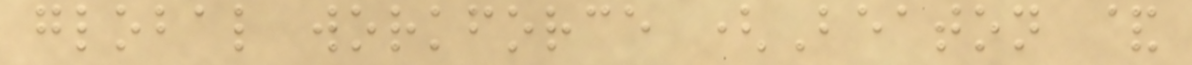global workforce (Beaton &
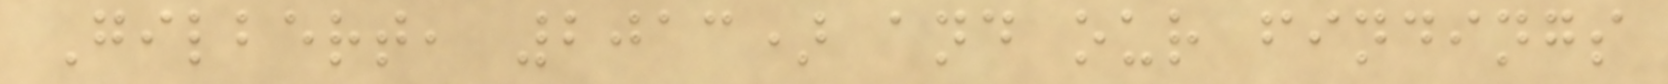Gilbert, 2013) and our findings
